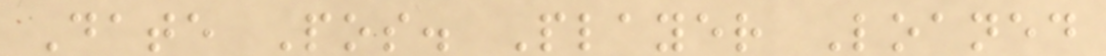Date Pos. Player Loaned
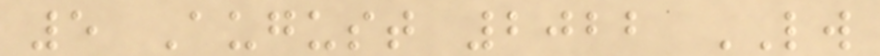5 August 2022 LW
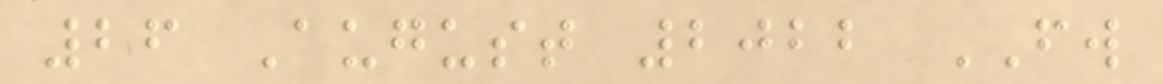26 August 2022 FW
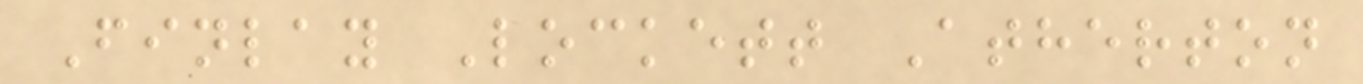Finlay Lockett Atherton
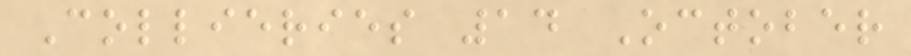Collieries 14 October
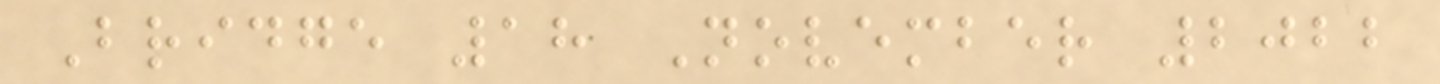Bridge 18 November 2022
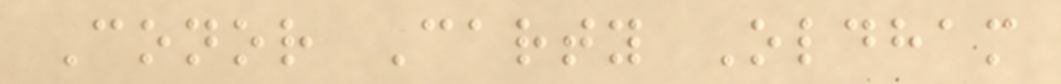Conor Carty Oldham
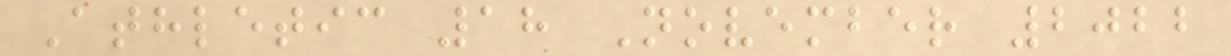Athletic 18 November 2022
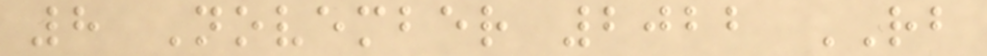8 November 2022 RB
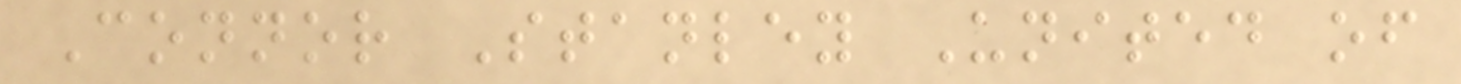Connor Stanley United of
